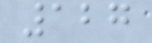127
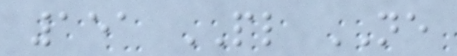151 PL NE
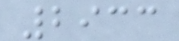2933
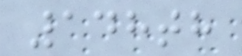148th
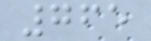765
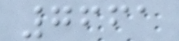7661
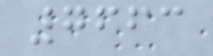7663
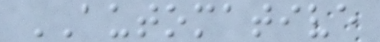AUTOMATIVE
